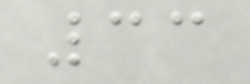33
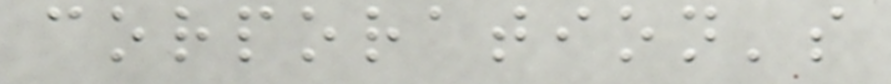corporation's
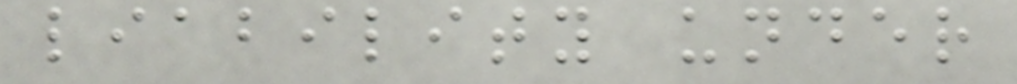liability under
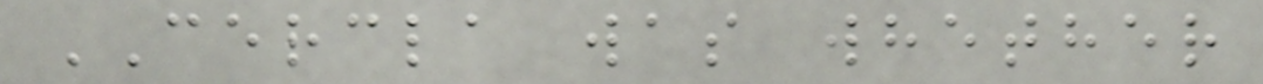CERCLA was whether
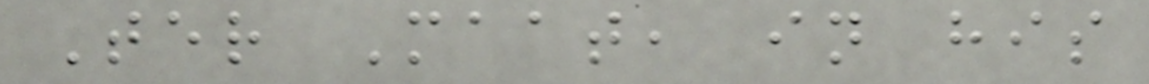Ter Maat, in his
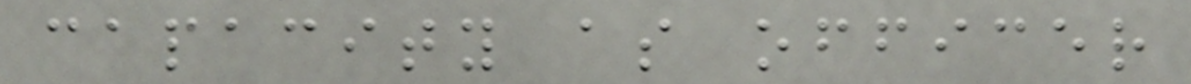capacity as officer
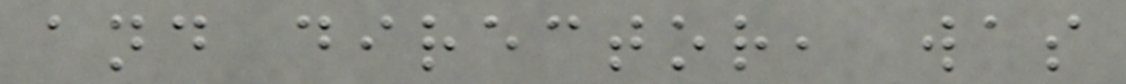and director, was
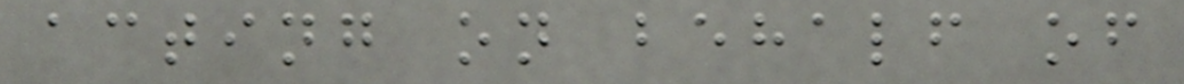acting on behalf of
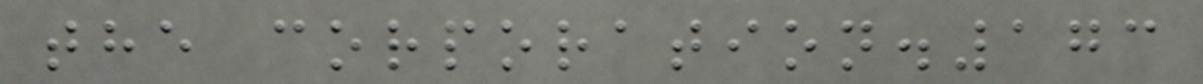the corporation.173
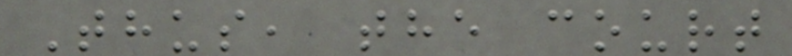Thus, the court
